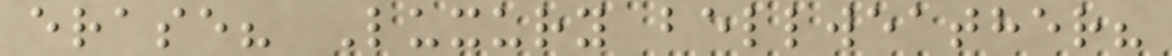erase? Luxury bellweather?
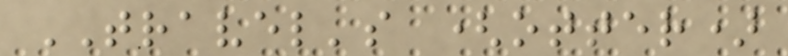TRAVEL's (otter)
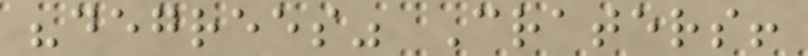"degrees" Craters!
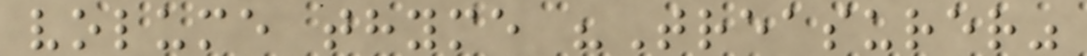volume thyme "Treasurer"
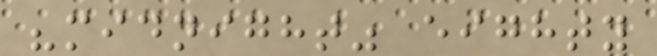"midnight" eighty
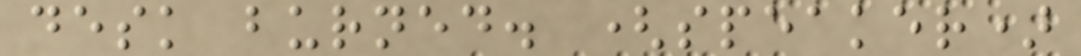desk burned. (speaker)
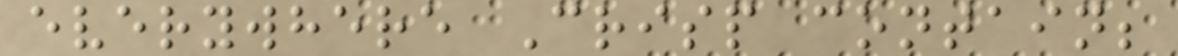everywhere Crisp contain;
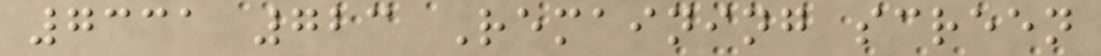7331 723 Remaining screen
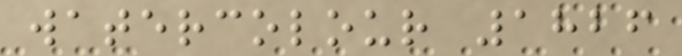watercolour 1826
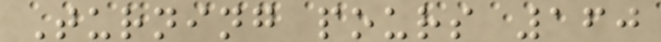Turning pours 160
